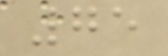75
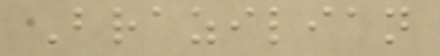Brazilian
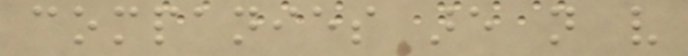companies are not very
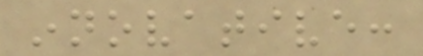innovative:
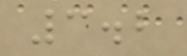3.2
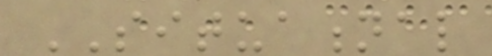SITUATIONAL
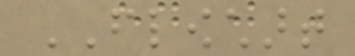FLOWCHART
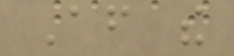After the
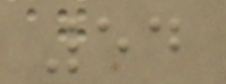54
